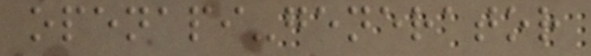openapi-generator
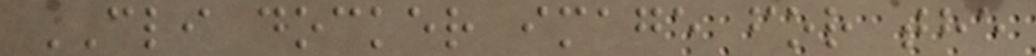CLI docker image for the
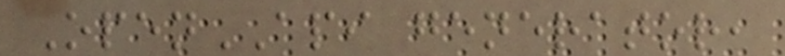OpenAPI generator,
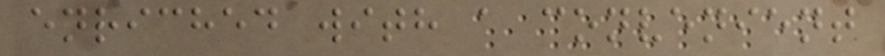enriched with a convenient
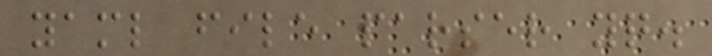yaml file parser yq.
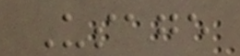Usage
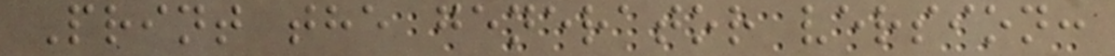Print the generator version:
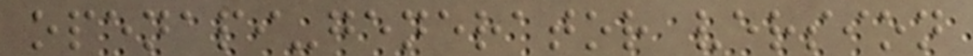openapi-generator version
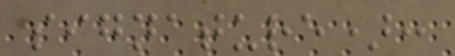signature):
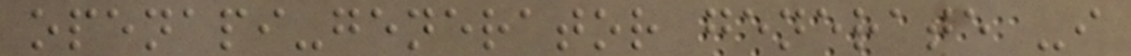openapi-generator generate -i
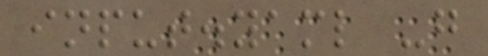input.yaml -g
